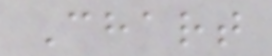Chart
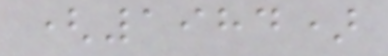(1984)
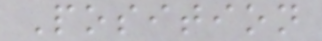Position
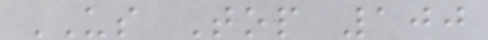US Top 100
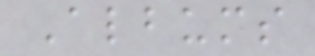Albums
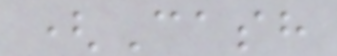(Cash
